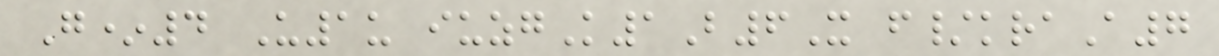G*4 U1u iuzgK1B6X f/kraA7
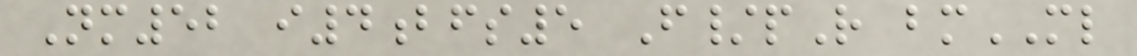Nm52 i4bfs5 F/pR bmML
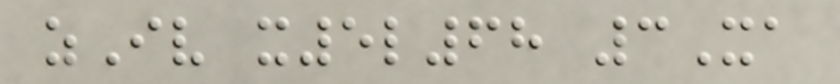zIv x5l68 3Xa
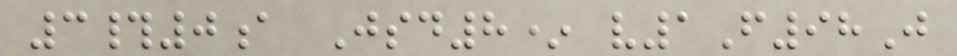3#0a Jsd8* v1F98J
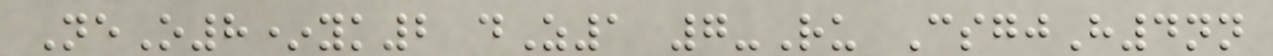NeO8*yk2 dZ1 7-Ru CsgjH4nn
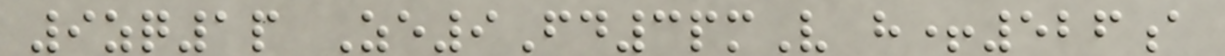9zq1p Ze9Fd3pmV h+526a
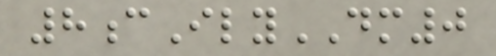8cIlyDM0
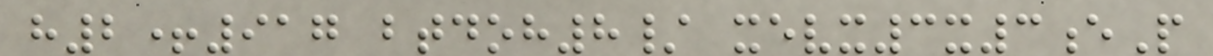h2+917 btdoh8/ xevx3x3eP
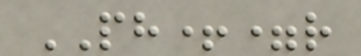PH+=r
